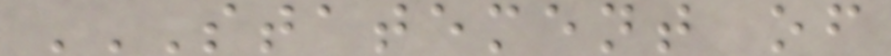STATEMENT OF
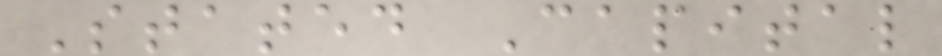Stated Capital
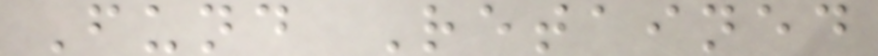Fund Retained
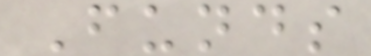Funds
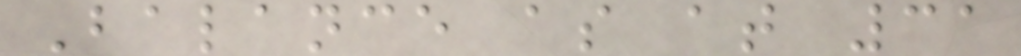Balance as at 31
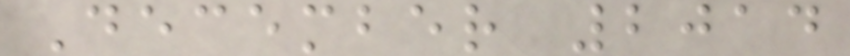December 2014
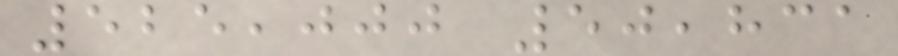525,000 50,831
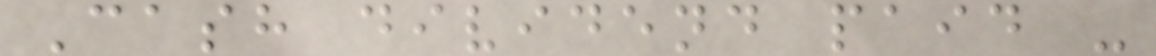Cash dividend paid -
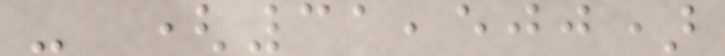- (31,500)
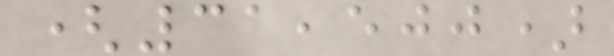(31,500)
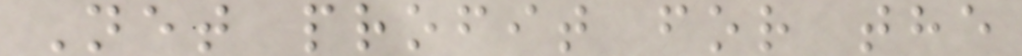Net profit for the
